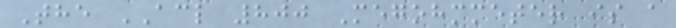The ACL 800 Megohmmeter is a
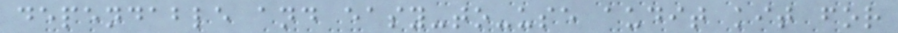dependable and easy-to-use audit kit for
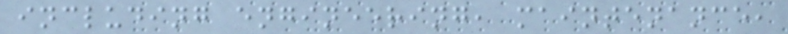including engineering, maintenance,
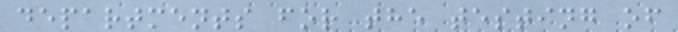departments for the testing of
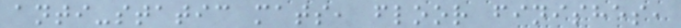anti-static mats, floor finishes,
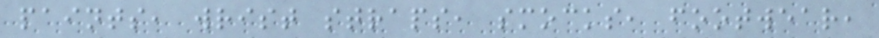paints, wrist straps, smocks, footwear,
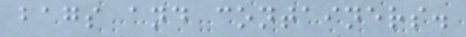bags and containers.
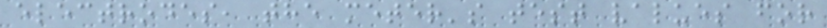electrodes, the meter's test values for
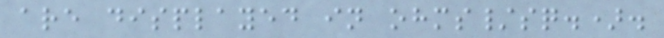are displayed in ohms/sq.).
